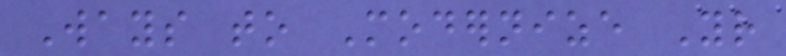Ways to Modernize Your
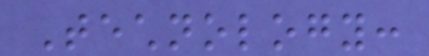Technology:
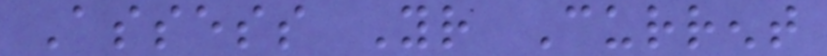Assess Your Current
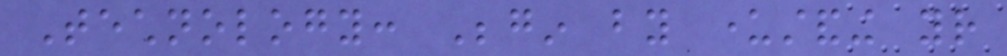Technology: Begin by understanding your
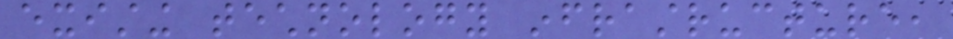existing technology infrastructure,
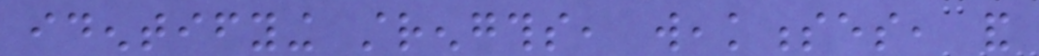identifying strengths, weaknesses, and
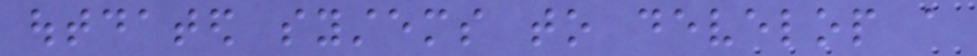outdated systems to develop a
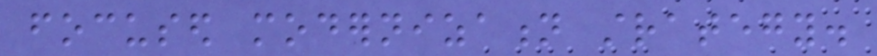focused modernization strategy.
